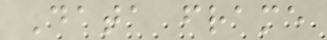Data frame
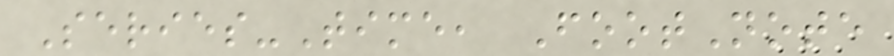Series-Time, FootNote
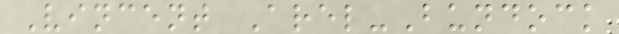Vincent Arel-Bundock
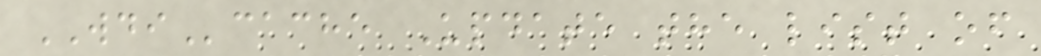WDIcache Update the list of
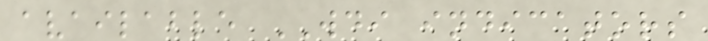available WDI indicators
